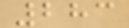283
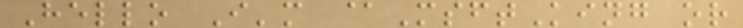Hello I'm @MsftKing or
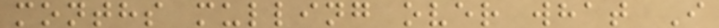months mulling over what I
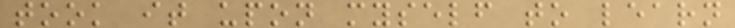took it upon myself to learn
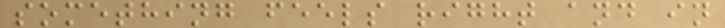something feels right and in
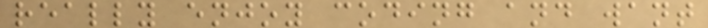really enjoy coding and want
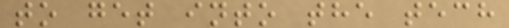to get into the tech
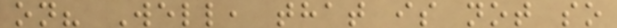on? Well, that is not so
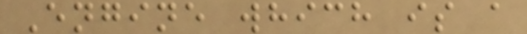Engine which is a
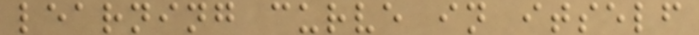learning curve in itself
